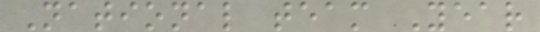National team Year
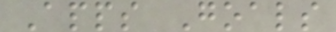Apps Goals
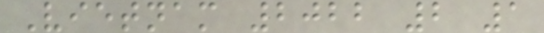Vietnam 2022 2 1
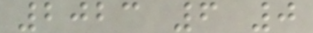2023 6 0
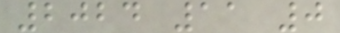2024 11 0
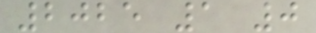2025 1 0
